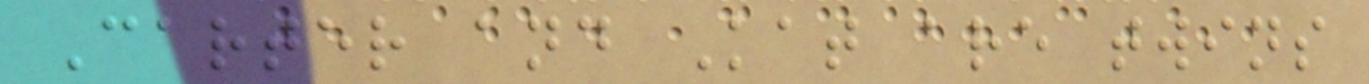Carter and Kat are twins
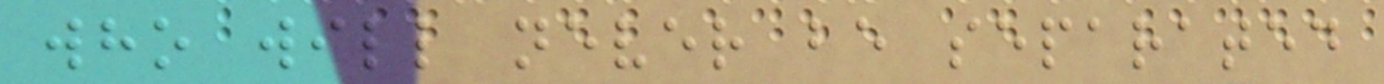who will never be separated
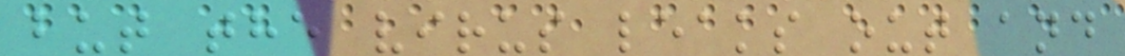but the virus leaks out and
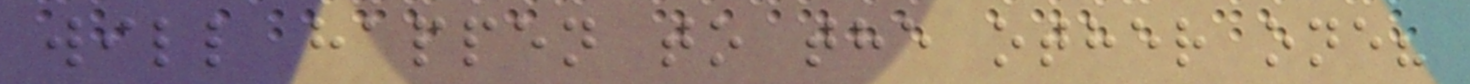will happen to the other one?
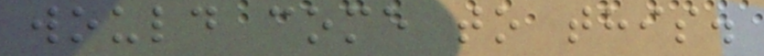would come to this.
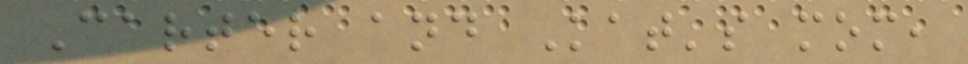Carter and Kat's mom,
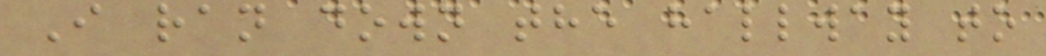I ran down the hallway to
